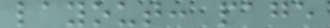layout: page
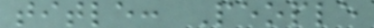title: People
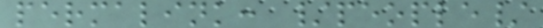permalink: /people/
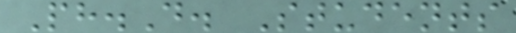Ph.D. Students
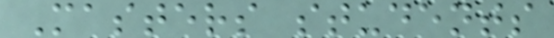Masters students
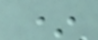*
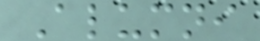Alumni
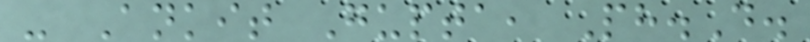- Ankit Gupta, Ph.D.
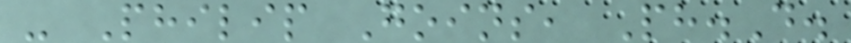- Philip Goins, Ph.D.
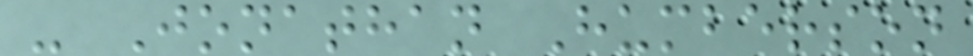- Jonathan Humberson
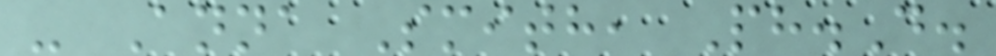- Anna Smith, Ph.D.
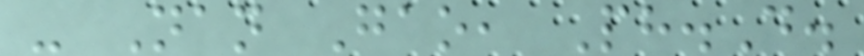- Nan Gao, Ph.D.
